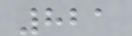821
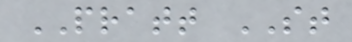PRATT ST
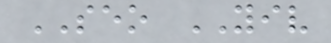SEO YIV
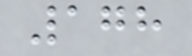178
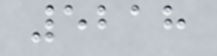5218
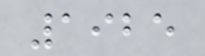1925
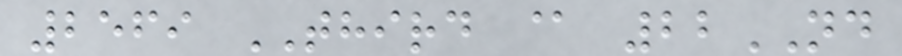2569 THIRD @ 22ND
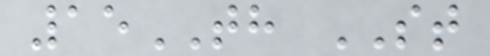15TH ST
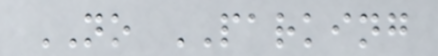NO PARKING
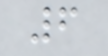6
